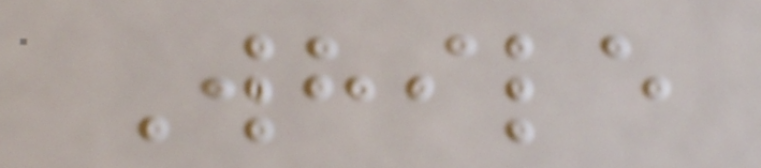While
